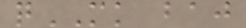qMK baj
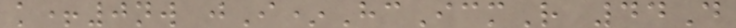k+0nw jI*HcIcmR 44D
